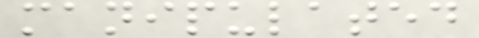manipulated
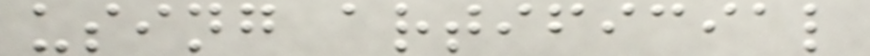using artificial
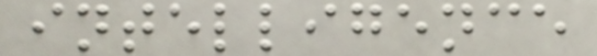intelligence
